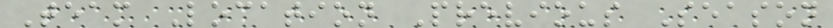Team Location Previous Season
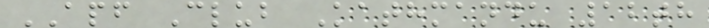APF Club Kathmandu 12th
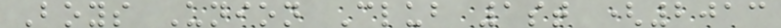Boys Union Club 1st (2013
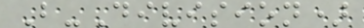B-Division)
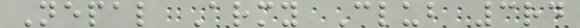Nepal Army Club 3rd
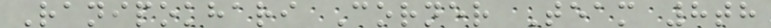Ranipokhari Corner Team 8th
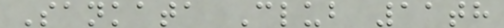Sankata Club 11th
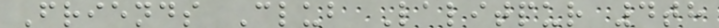Friends Club Lalitpur 4th
